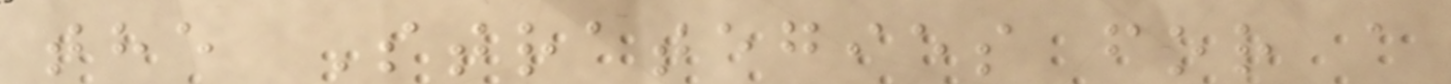the Strategies for a
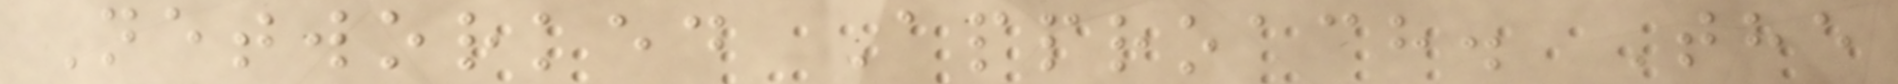Networked Approach. The
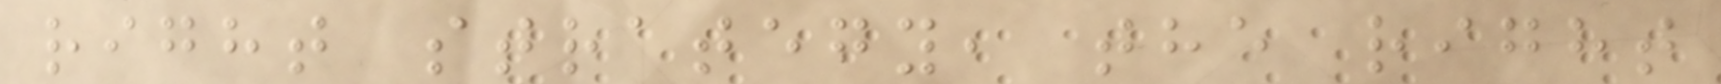right strategy, the right
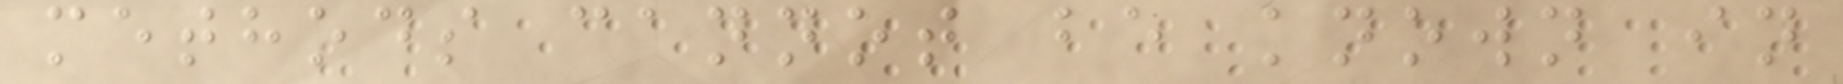methods cannot be known in
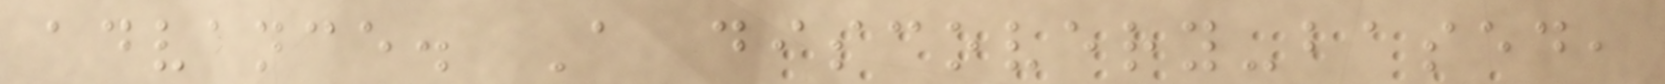advance. A discovery-based,
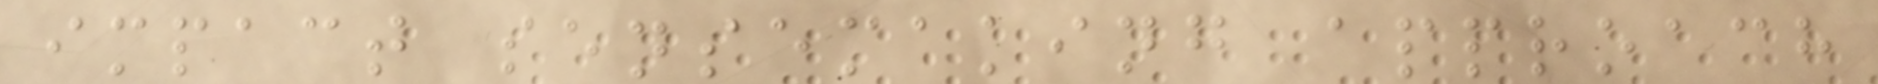impact sensemaking approach
